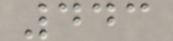443
